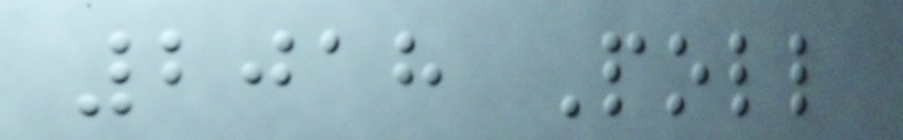2018 Poll
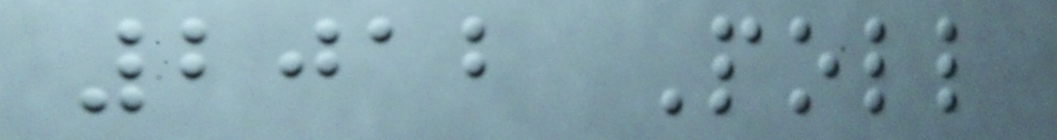2012 Poll
